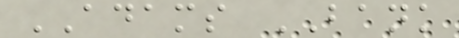ADAMS BANK
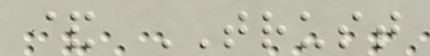& TRUST
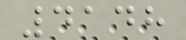4148
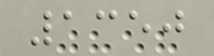1350
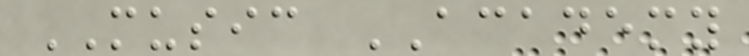MUSIC ACADEMY
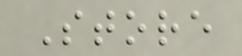Store
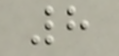8
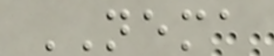NEMA
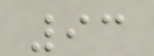93
